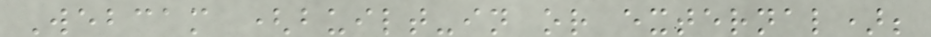Webcam (built-in or external);
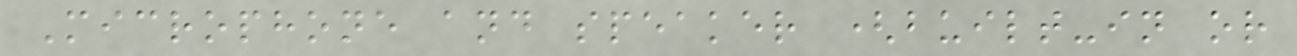Microphone and speaker (built-in or
